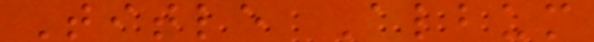Title Album
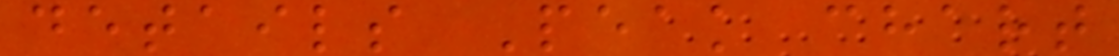details Peak chart
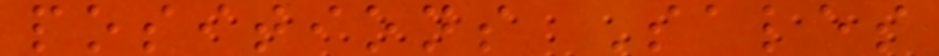positions Sales
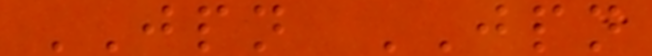JPN JPN
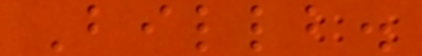Billb.
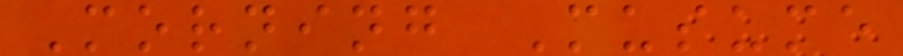Morning Musume
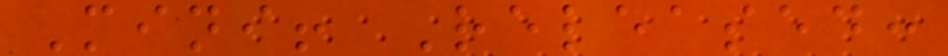Mini! Released:
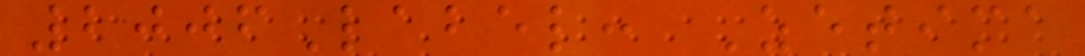2006Label: Zetima
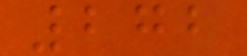272
